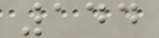144
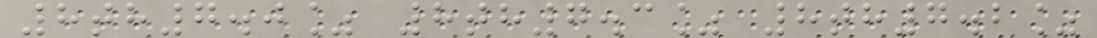8th7.0% 8th7.3% 8th7.2%
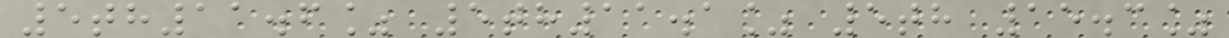5th11.6% 5th11.1% 5th 15.3%
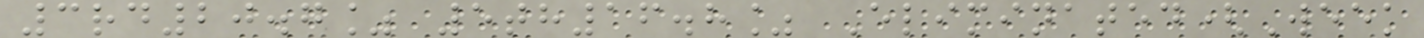3rd20.7% 5th16.8% Eliminated(Week
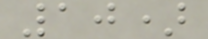10)
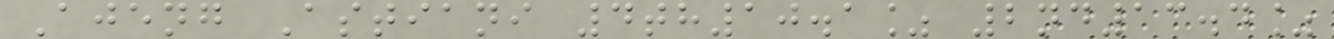Ajeng Astiani 4th10.1% 2nd13.4%
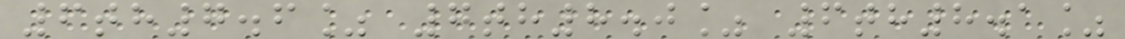6th7.6% 7th8.0% 6th8.1%
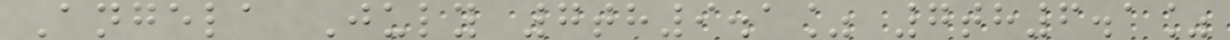Angela July 7th9.1% 7th6.1%
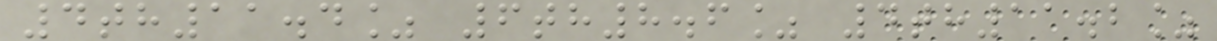4th11.4% 6th8.6% 4th11.2%
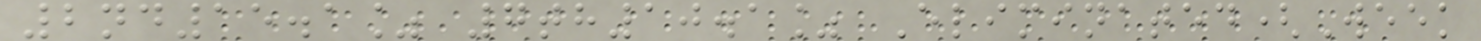2nd15.1% 7th10.1% Eliminated(Week
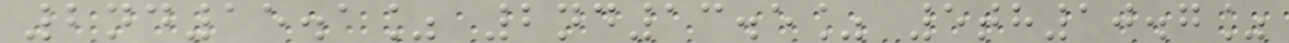2nd15.1% 2nd13.5% 5th10.7%
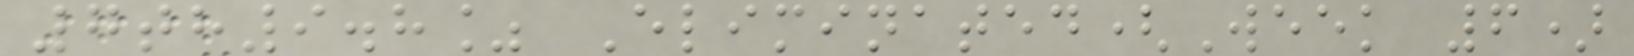7th9.8% Eliminated(Week 6)
